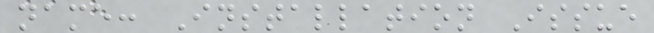name: Installation Issue
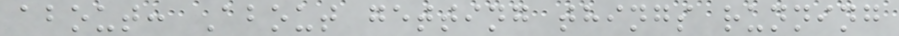about: About getting things running
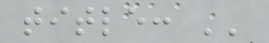title: ''
